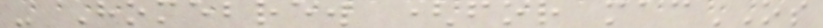- Homebrew (for macOS
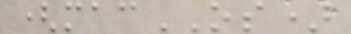(macOS)
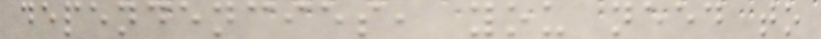dependencies, you need to
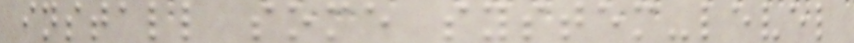install some system-level
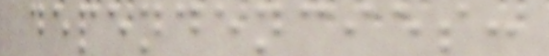dependencies:
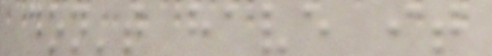don't have it
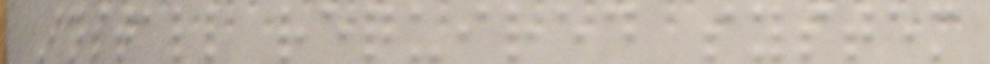Install required system
